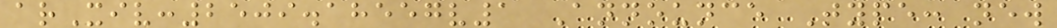arXiv:2509.18557v1 Announce Type: new
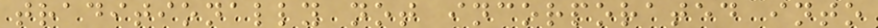traditionally not incorporated into
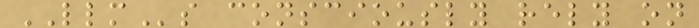LLMs consciously rely on
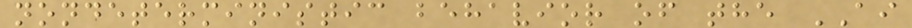nondeterministic behavior of the AI
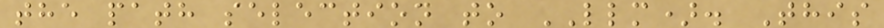the path selection to LLM). This
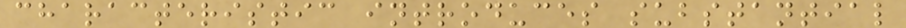characteristic introduces substantial
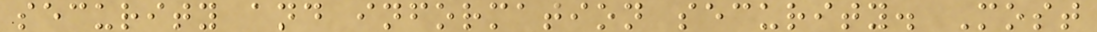security and information security. Most
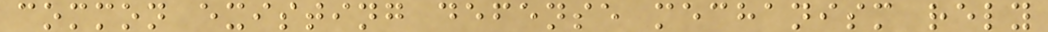common existing defense mechanism rely
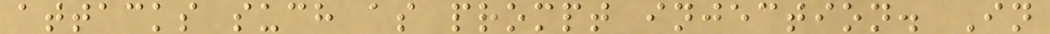attacks such as prompt injection. In
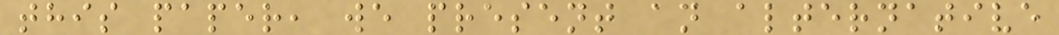this paper, we present an alternative
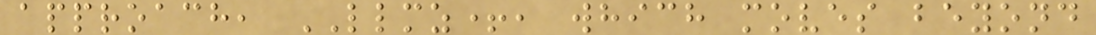approach, LLMZ+, which moves beyond
